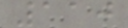110
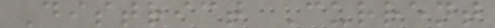District Current
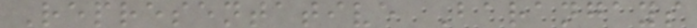Representative Barangays
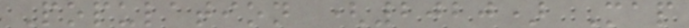Population (2020) Map
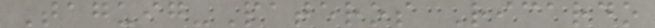Taguig-Pateros Ricardo
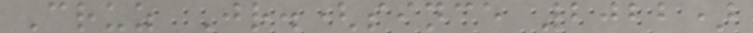Cruz Jr.(since 2022)
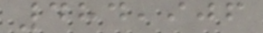484,906
